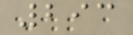293
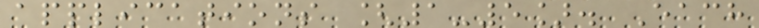applications [1-5]. Each
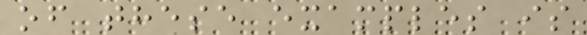of these examples is
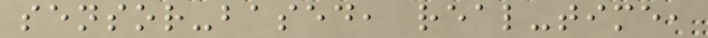sensor-based, real-time,
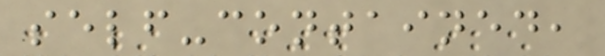self-contained,
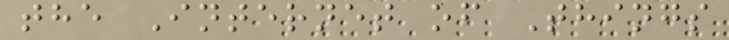the Internet of Things
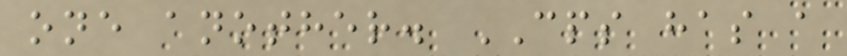one another. CPS has a
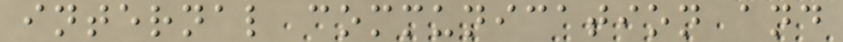internal communication and
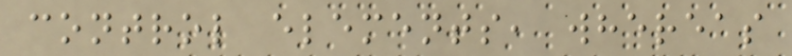control elements, whereas
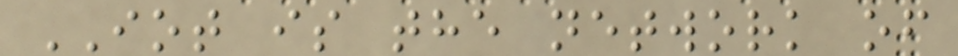IOT is the network of
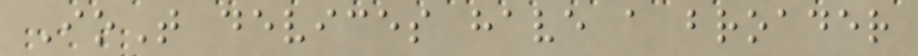IoT devices have a broader
